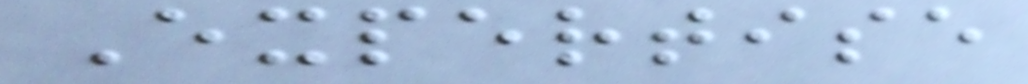Expertise
